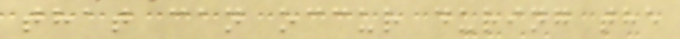that can occur during the
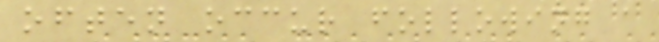often occur following a
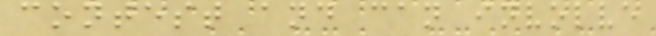contest and can involve
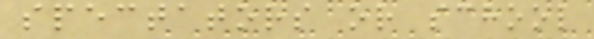spectators or school
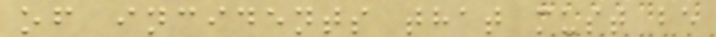of incidents that must be
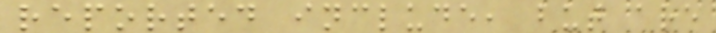reported include, but are
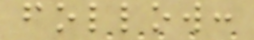follow:
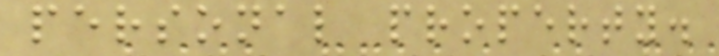personal property.
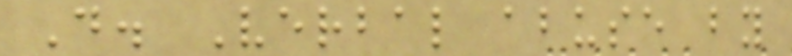D. Verbal abuse by
